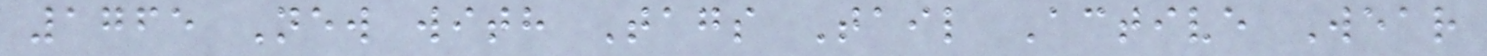1765 New with Tags Tail Active Wear
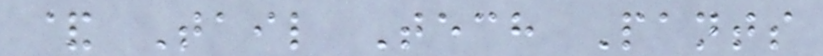& Tail Tech Pants
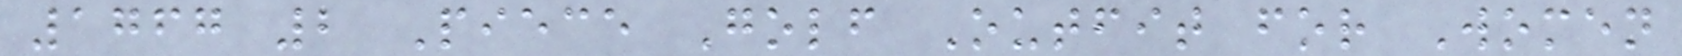1767 2 Piece Golf Outfit for Women
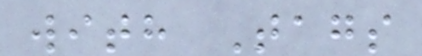with Tags
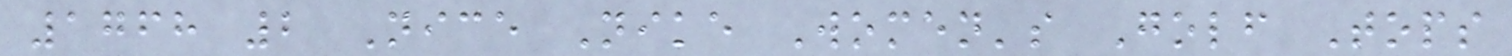1768 2 Nice Nike Women's Golf Tops
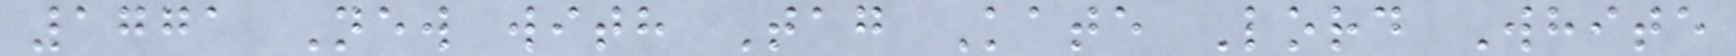1771 New with Tag Kate Lord White
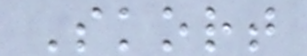Skort
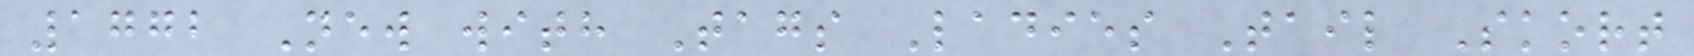1772 New with Tags Ladies Tail Skort
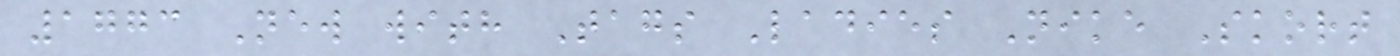1773 New with Tags Ladies Nike Skort
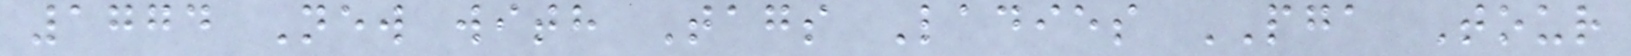1774 New with Tags Ladies PGA Tour
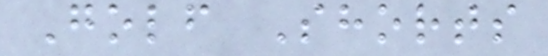Golf Shorts
